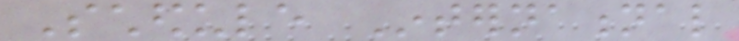Schedule International
